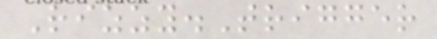Rizzy.Trigger
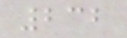232
